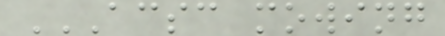ACSC MOWING
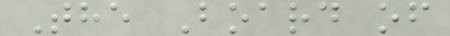The Board of
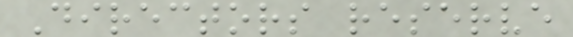Directors reserve
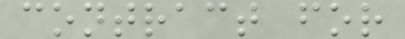contract for
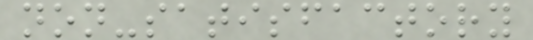non-satisfactory
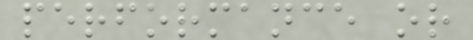performance or
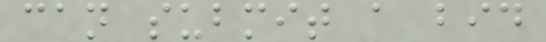can submit a bid
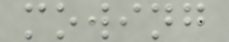mowing
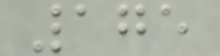175
